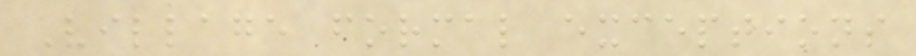Village formal exceptions
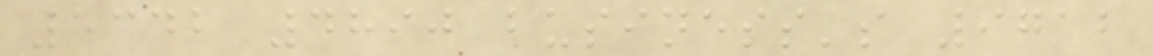5342 4890 business's 9712
